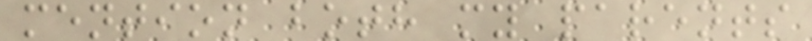mention both my parents
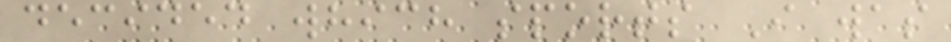decided which sports I was
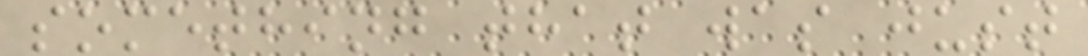something that was just
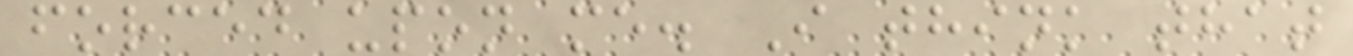forced upon me. I think that
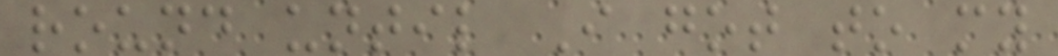round until I got to my
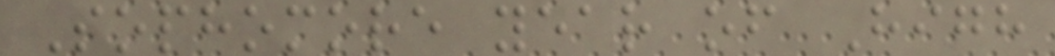Sophomore year of High
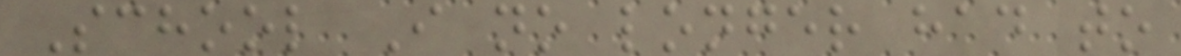School I no longer had to
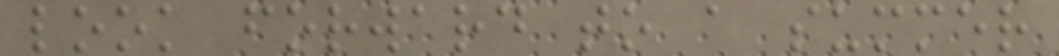look forward to a summer
